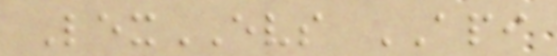LexEVS API
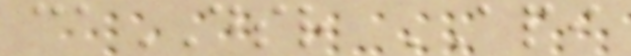caDSR API
